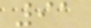91
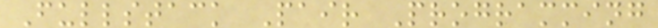Fullstack Pair Programming
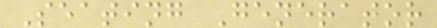Seating Generator
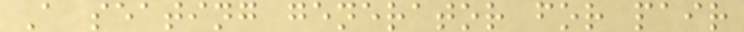A seating generator for pair
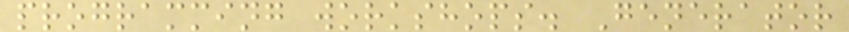programming workshops. Generator
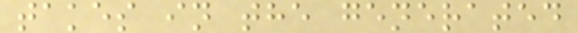takes in the generated
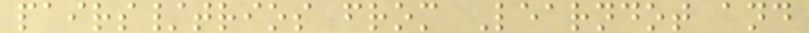pairs/trios from Learndot and
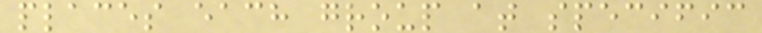places each group at specific
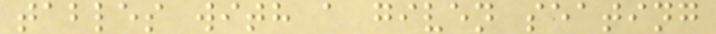tables with a given seating
